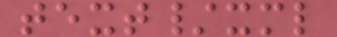text/xml
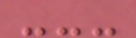---
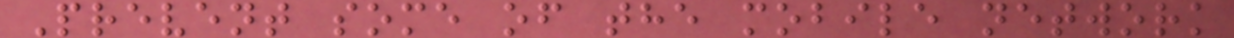Prevent some of the mobile network
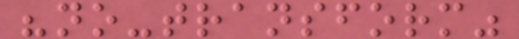"no-transform"
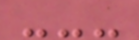---
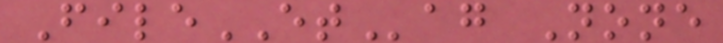FileETag None
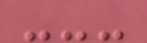---
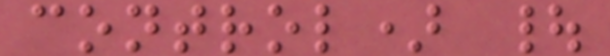control) |
